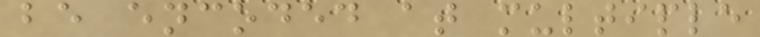be encoded at multiple
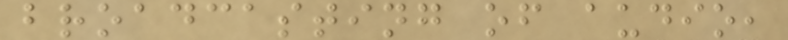broadcasting of audio,
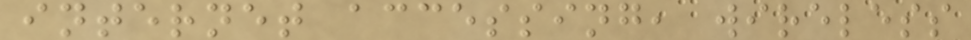internet accessing, wireless
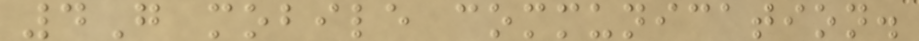4G mobile communication.
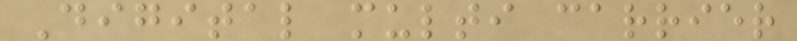Digital multi carrier
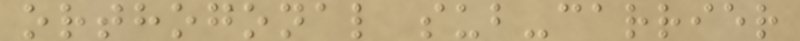orthogonal sub-carrier
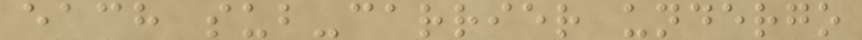each sub-carrier undergo
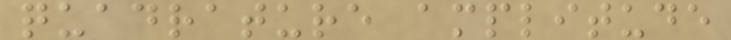quadrature amplitude
